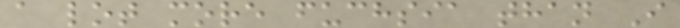a lot more fuchsia than I
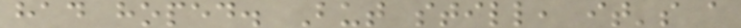had hoped. But still, it's a
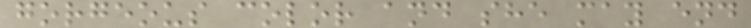gorgeous color and she may end
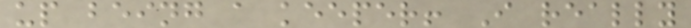up being a keeper! I really
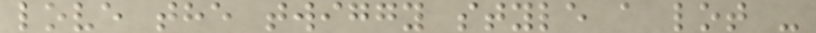love the twiggy style a lot -
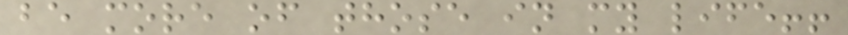be more of those in my life!!
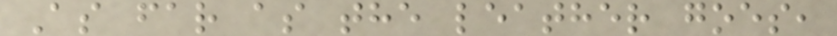As far as the leather goes,
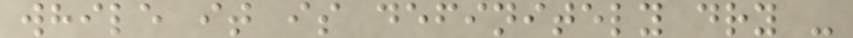while it is definitely dry -
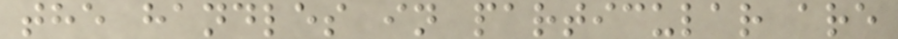the handles in particular are
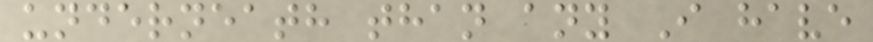underneath than any I have
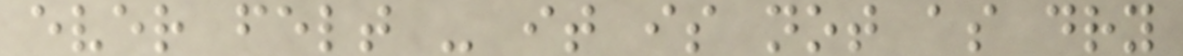ever felt - it is not as dry
